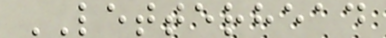LETTERHEAD
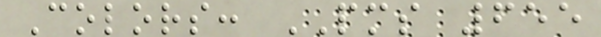Colors: PMS 655
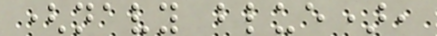(navy blue),
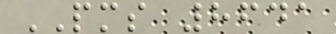PMS 8641
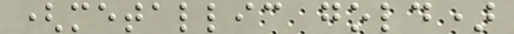(metallic gold)
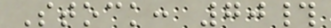Stock: 70#
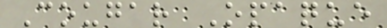Cougar Opaque
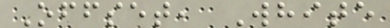Offset, White
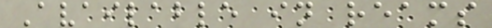Available in reams
